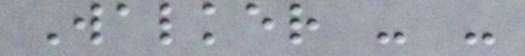Walker - -
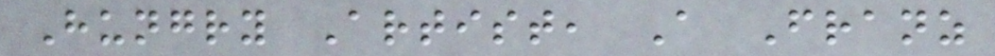Hungry Artist, A Franz
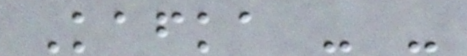Kafka - -
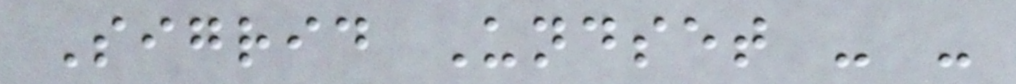Sigrid Undset - -
